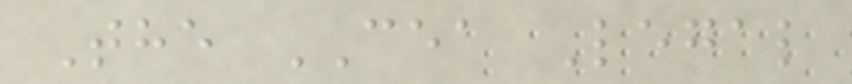The CEA Legal
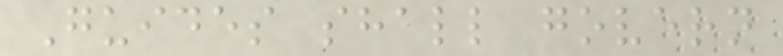Guides shall govern
